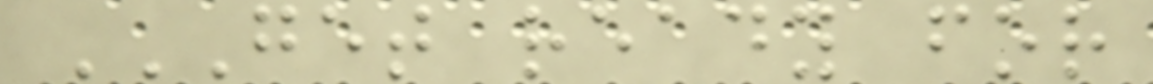GET READY FOR
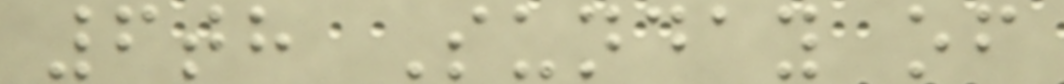6th Sunday of
